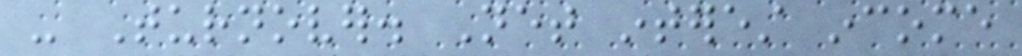- Turnover. Net interest income
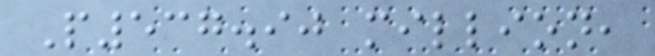P537.90 million,
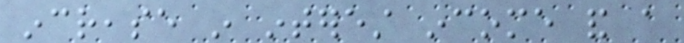increase in interest income and a
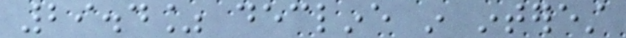29.4% decline in interest
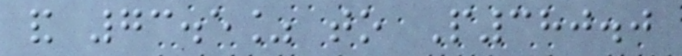and 73.5% to P380.0
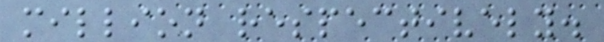million respectively.
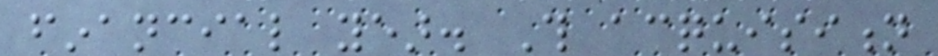financial year. This acquisition
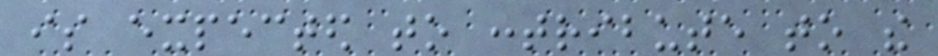is expected to contribute to the
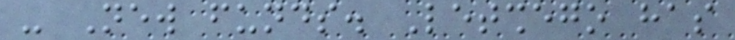- New funds. Letshego has
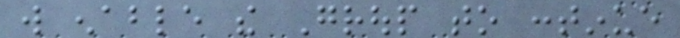will enable the Group to continue
